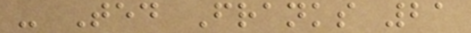- Ted Franks 21
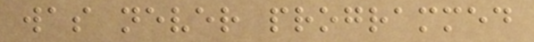was never programmed
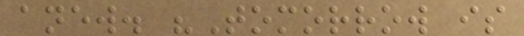anew. "Tomorrow is
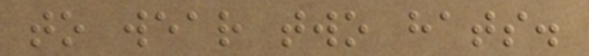to wear two hats.
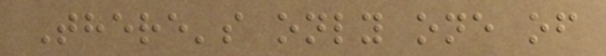There's only one of
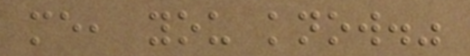me, you know."
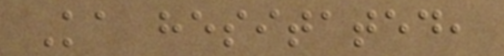Ka hesitated,
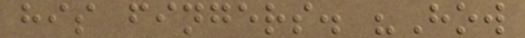his fingers. "How
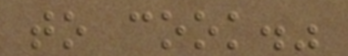to cook."
